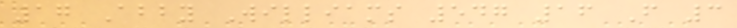17 Abby Williams 547 16 F 3
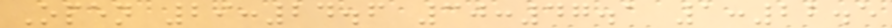Open 29:24.6 30:47.1 1:22.5
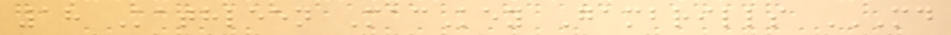18 Kathleen MacKey Gambrills MD
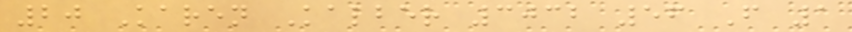20 Karen Kalber 3032 56 F 1
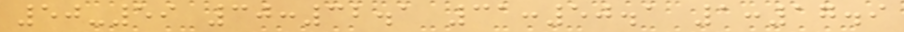50-59 30:32.1 31:50.1 1:17.9
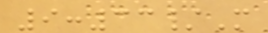9:33/M
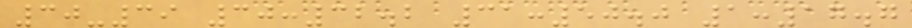30-39 30:32.2 31:50.0 1:17.7
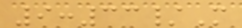9:33/M
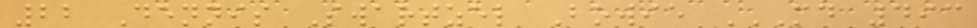22 Dennis Swartzel Bowie MD 493
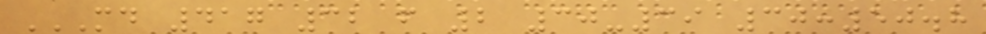MD 417 32 F 2 30-39 30:50.8
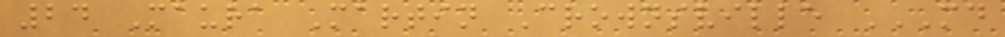24 Maura Martin Crownsville MD
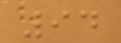94
